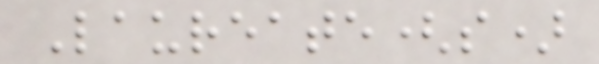Laureate(s)
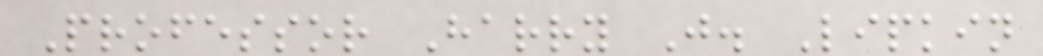Professor Harry J. Lipkin
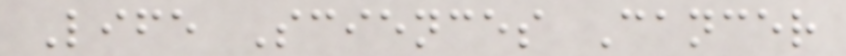Life Sciences Cancer
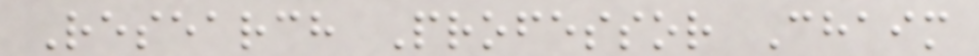Research Professor Chaim
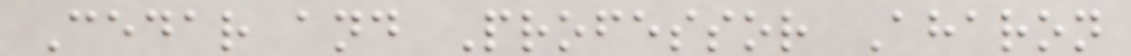Cedar and Professor Aharon
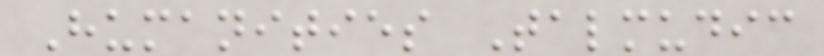Humanities Talmudic
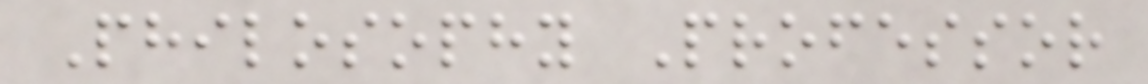Philosophy Professor
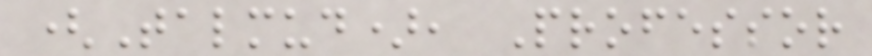(Talmud), Professor
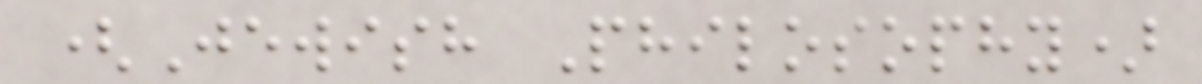(Jewish Philosophy)
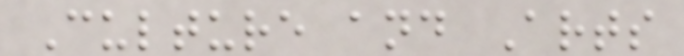Culture and Arts
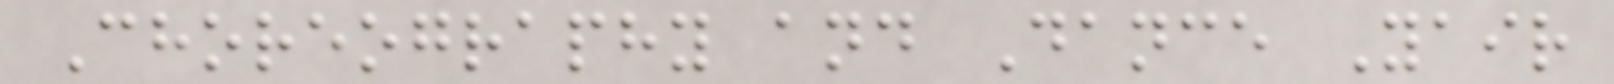Choreography and Dance Yair
